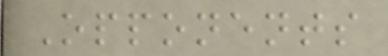Opponents
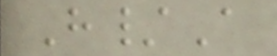H/A
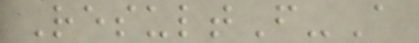ResultF-A
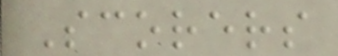Scorers
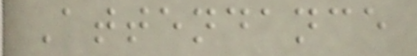Attendance
